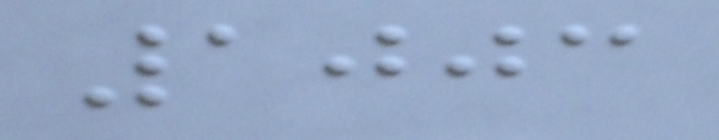1003
